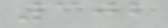302
